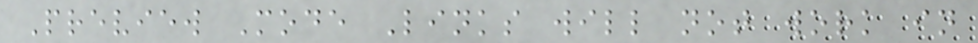Preview Mode Links will not work in
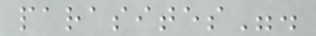parasites".
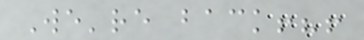We're back!?!
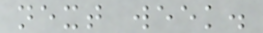next week.
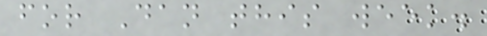for Dan this week.
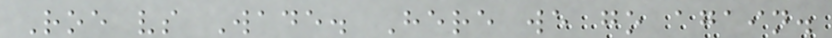Roe vs Wade. Here we go again.
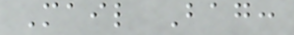Mail Bag:
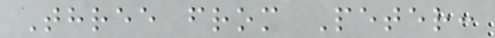Three from Peter:
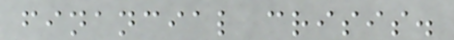financial crisis.
